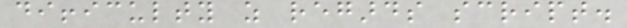difficulty as regards script.
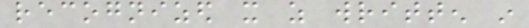recognized it as written in
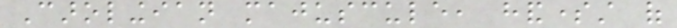Carolingian majuscule, handsomest of
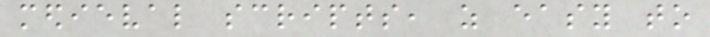medieval scripts, as easy to
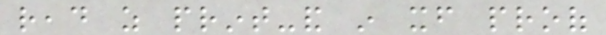read as print-and in itself proof
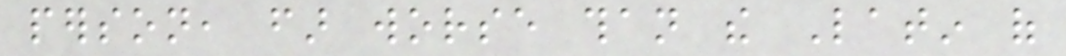person, far worse than the Latin of
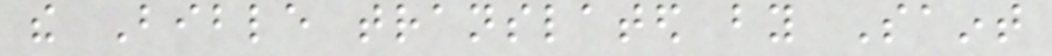the Bible translated by Saint
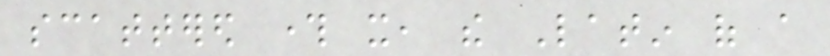scattered through it, the Latin of a
